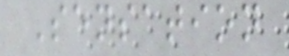Sensation
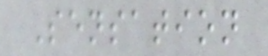Sensation
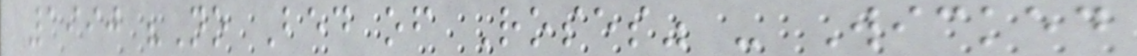1990 "No Bed of Roses" - Wicked
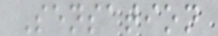Sensation
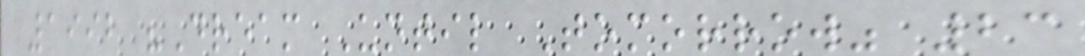1992 "Dream Until Tomorrow" 23
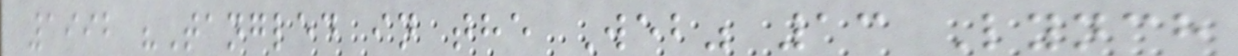1992 "Tangled in the Web" 13 Lynch
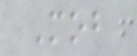Mob
